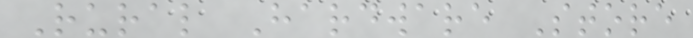Rural Hardware Store
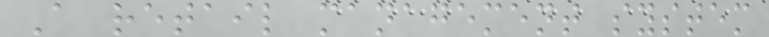A retail management system
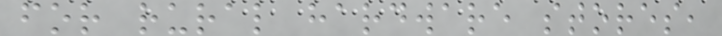for rural hardware stores,
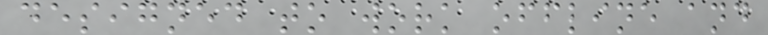designed to work offline and
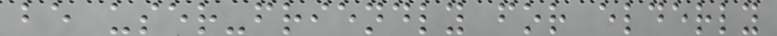be user-friendly for elderly
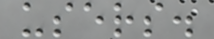users.
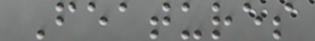Features
